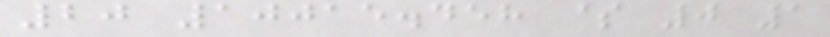20 10015.458 $ 0 1
